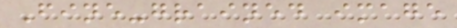Fine-grained image
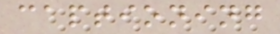captioning
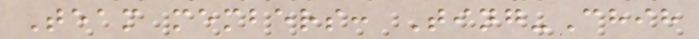Team members: Ting-Chih
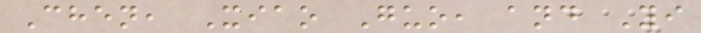Chen, Xiao Guo, and Yi
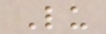Lu
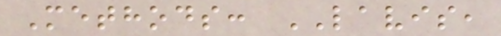Methods: LAVIS,
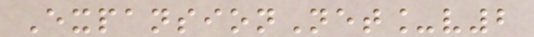ExpansionNet_v2
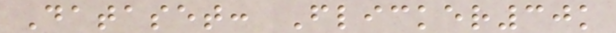Dataset: Flicker30k
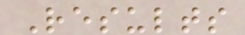Results
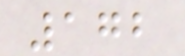172
